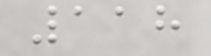118
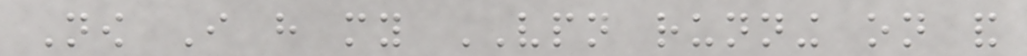Now I have my VPN running on and
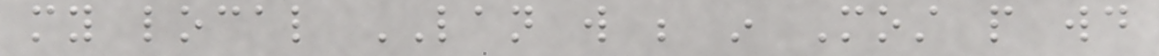my local LAN will be in Most people would
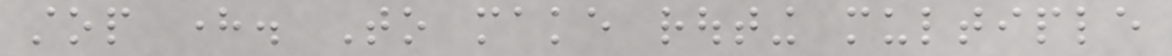stop here. To make routing multiple
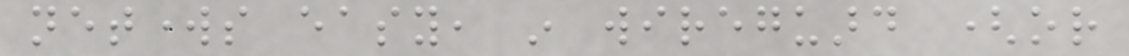networks easy, in wireguard (or
